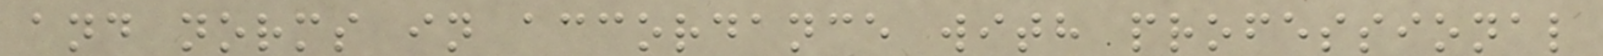and norms in accordance with professional
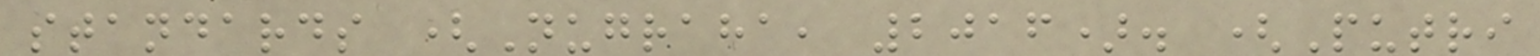standards (Nugraha, 2016). (Putri
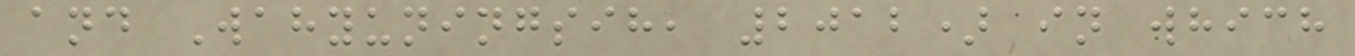and Wahyuningsih, 2012) in which
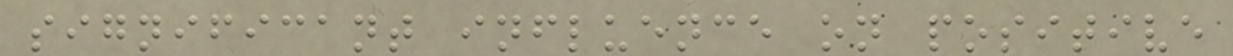significant influence on positive
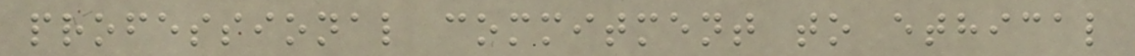professional commitment to ethical
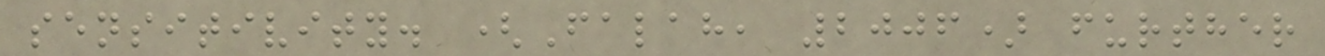sensitivity. (Falah, 2006) further
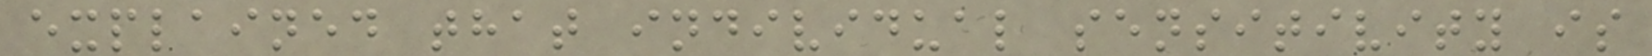explained that individual sensitivity is
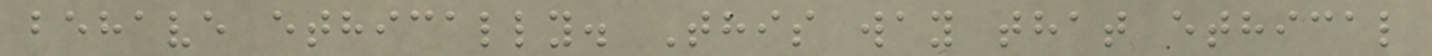behave ethically. This way that ethical
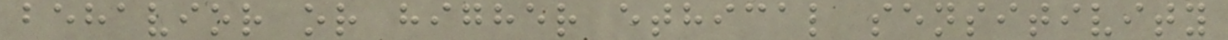behavior or higher ethical sensitivity
